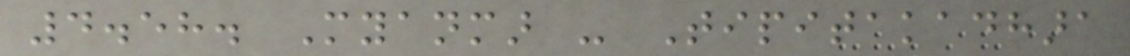4.58. Myanmar - Tipitakadhara
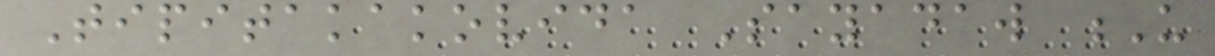Tipitakakovida Sayadaw U
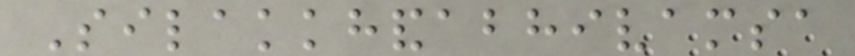Silakkhandabhivamsa
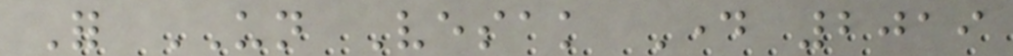For UN Vesak Day 2019
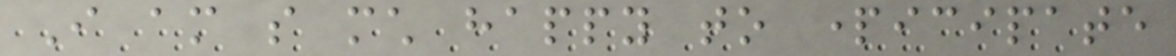I am so much happy to participate
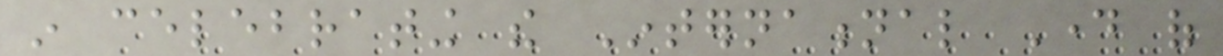in celebrating the International Day of
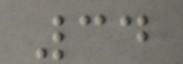34
